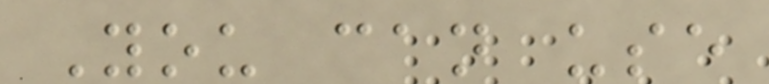You can use
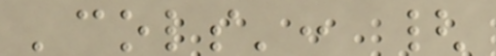'cols': {
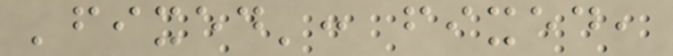'fixed': fixed,
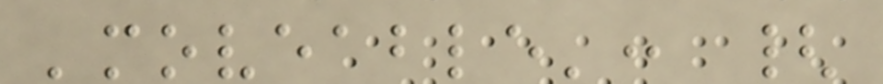'moveable': {
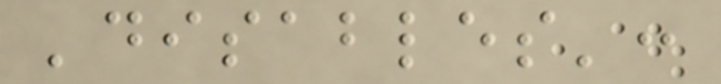'disables':
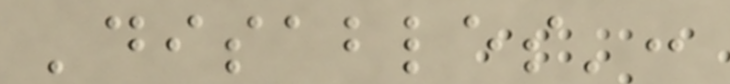'disables':
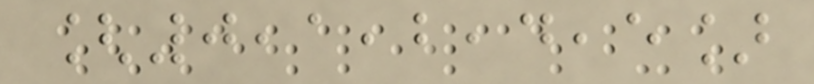[0,1,2,4,5]
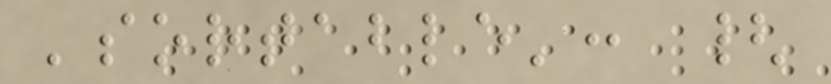'sortable': {
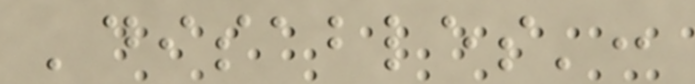'disables':
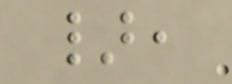},
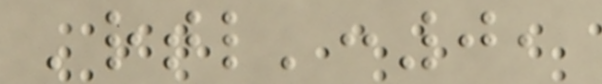'rtl':0,
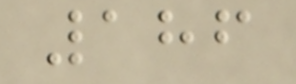186
